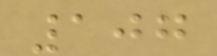107
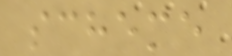scheme
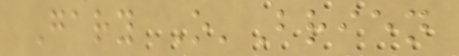Gary O'Brien
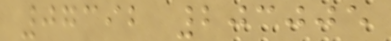07392 203005
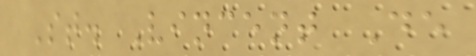St. Vincent De
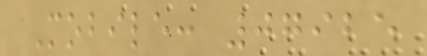Mobile: 07925
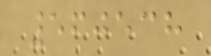560538
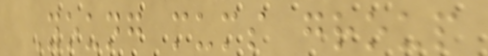Young mums group
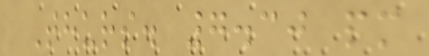Thurs. 7.30 pm
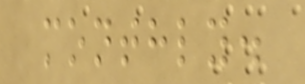monthly.
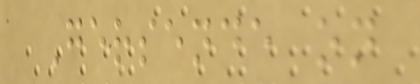Gersende on
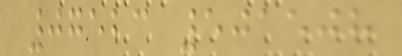07523 501508
